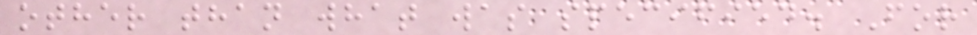other than what was specified. For
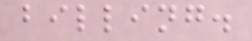billing.
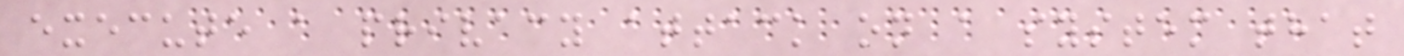execute a privacy attack on a system that
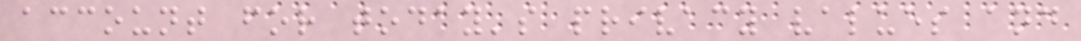account for today's privacy values and
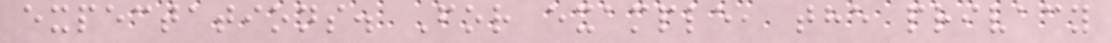expectations. For example, the privacy
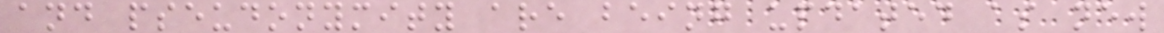and pseudonymity are being updated as new
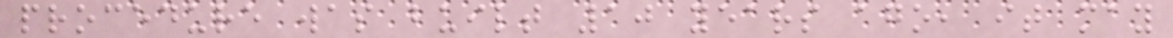procedure was built 10 years ago, it may
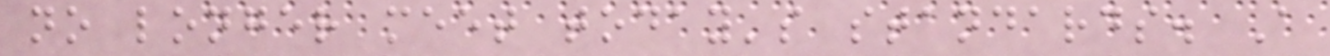no longer meet today's standards. A
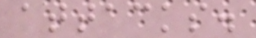attacks.
